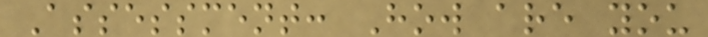Assessment: How are you
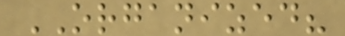ORGANIZED?
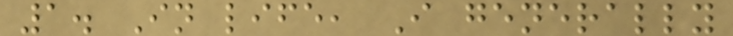1. In life, I generally
